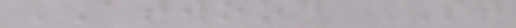ATWOOD ST
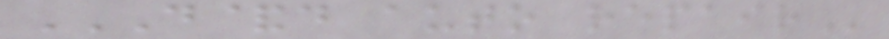D&D AUTO REPAIR
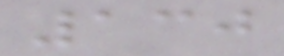130
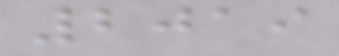2019
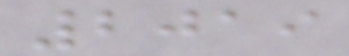2019
